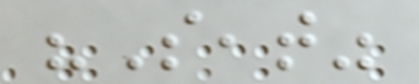"Seat"
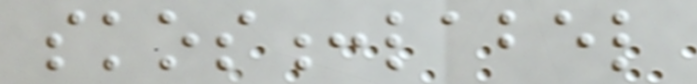skos:label
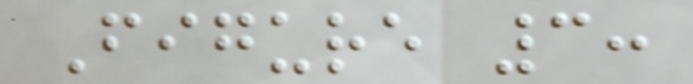Figure 3:
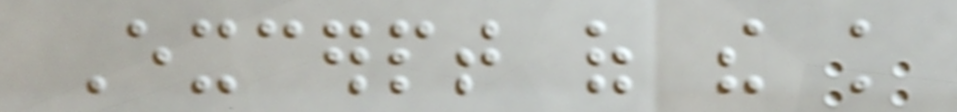Excerpt of the knowledge
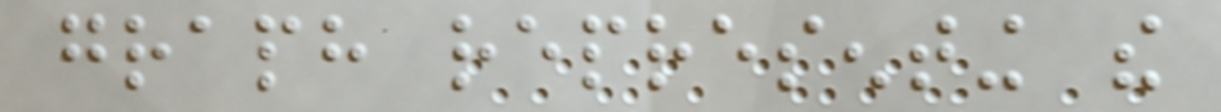graph representing the
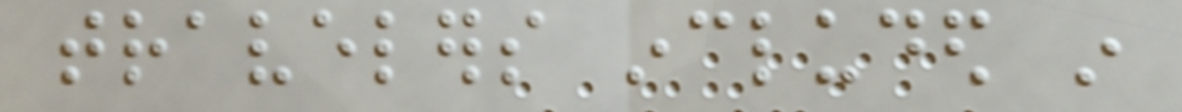travelers included in
